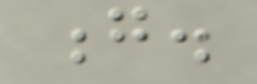g.
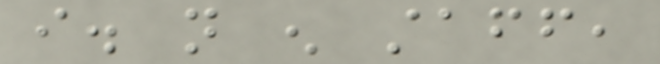i. not enough staff,
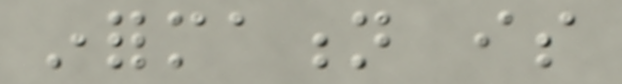information is
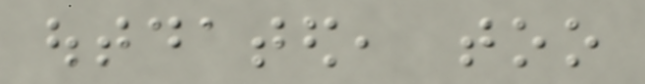outdated, too
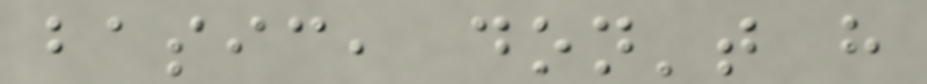basic, don't have
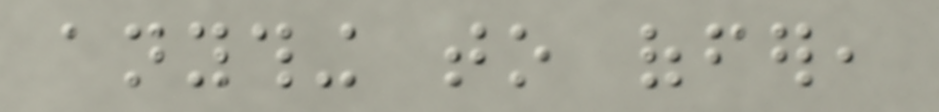anything to offer,
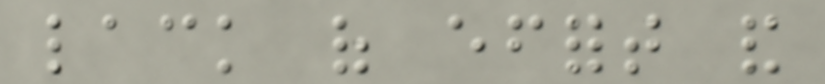lack of effort and
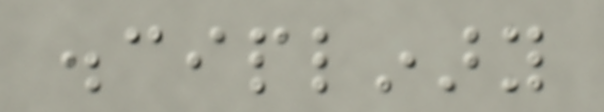disciplinary
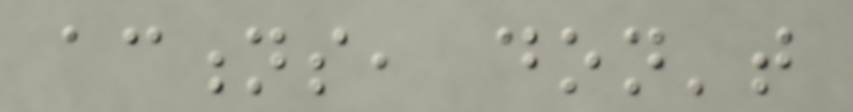actions, don't
